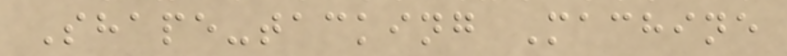Shape-tacking Machine
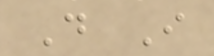D I
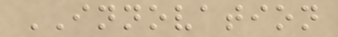INNOVATION
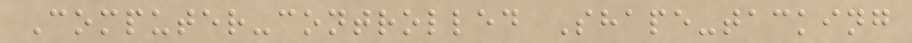Computer-controlled Shape-tacking
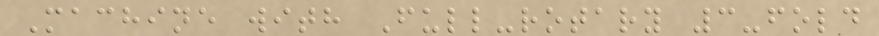Machine with Full-rotary 3-fold
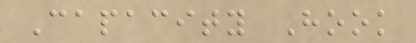Capacity Hook
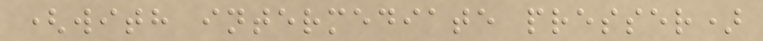(with intermediate presser)
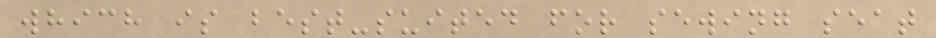which is best-suited for sewing seat
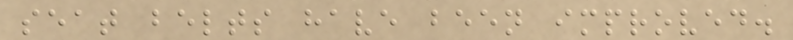seat belts have been improved.
